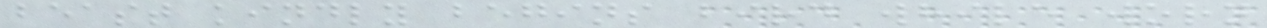beast kindly begins bird while worn
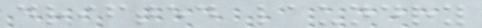drifted laundry
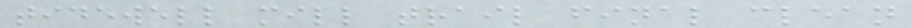tidewell mill trail final clean
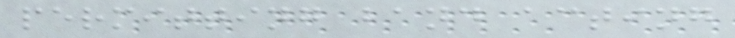permitting band acting
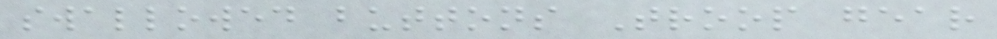swallowed buttons Troop gear
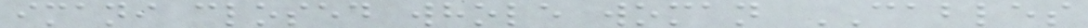imani closed whole woman CABLES
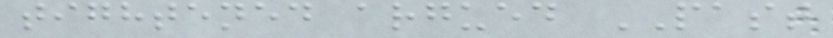tightened argued PAST
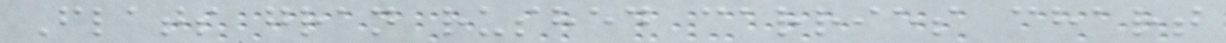Flats gran rushed carries chart
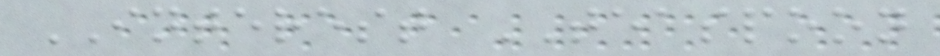INTEREST TEASPOON
